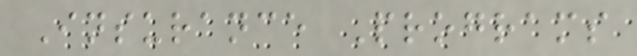Insurance Programs
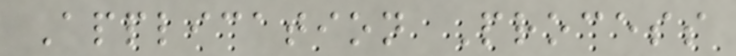Application Process
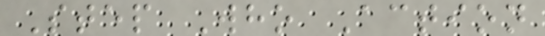Step Who Action
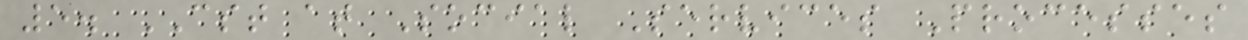5. CST at Social Services Processes
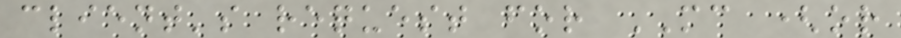client's request for MC (or
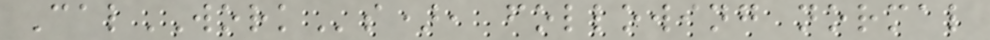CalWORKs), following normal
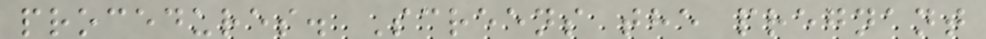procedures. Screens the pregnant
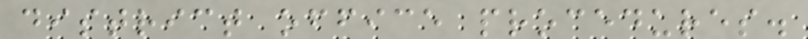district office procedures.
